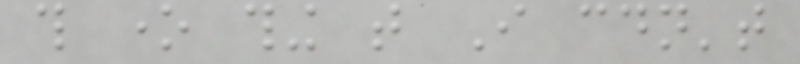this one thing that I couldn't
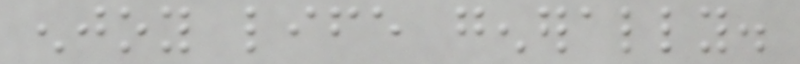enjoy life generally.
